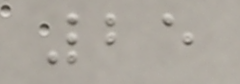25
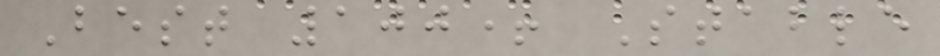Best 100+ Stable
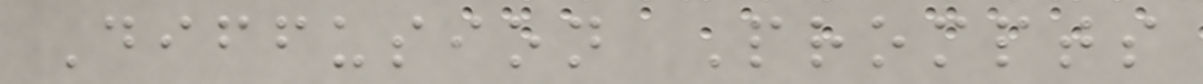Diffusion Prompts
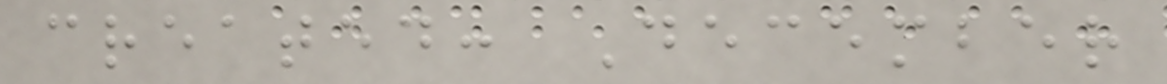created: December
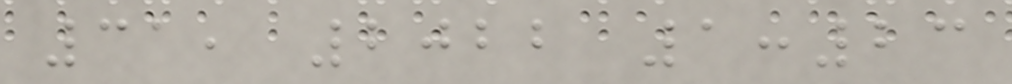31, 2022 1:23
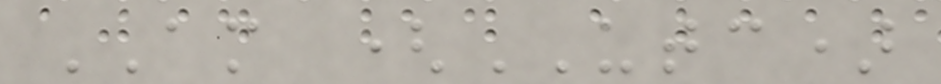AM (UTC)
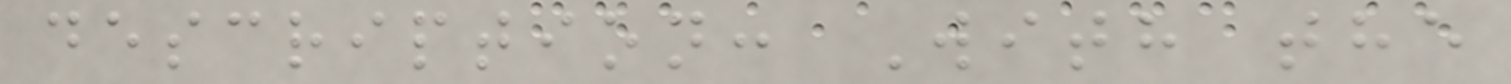description: With the
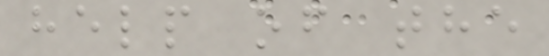help of the
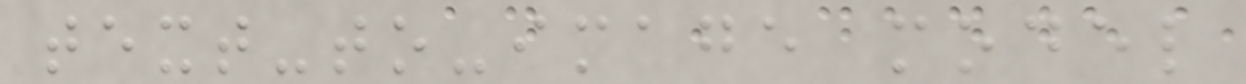text-to-image model
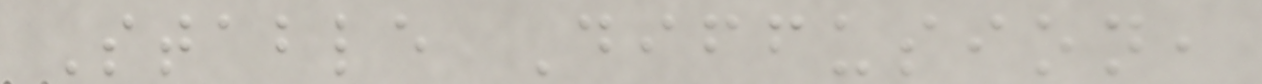Stable Diffusion,
